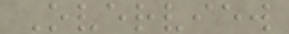Overview
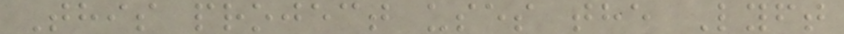This project uses the Lyft
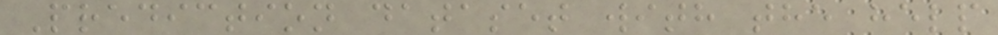Prediction dataset with the help
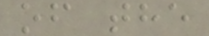of the
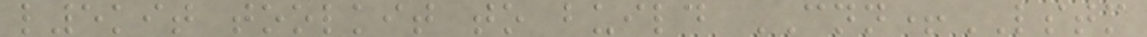l5kit toolkit to build CNN+LSTM
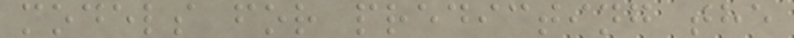models for predicting the
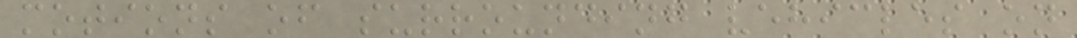motions of surrounding vehicles on
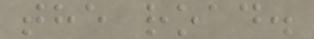the road.
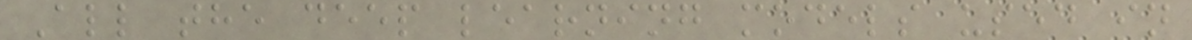All the deep learning models used in
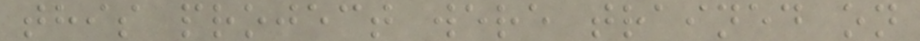this project were trained on
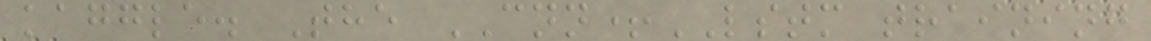kaggle. The CNN+LSTM training
